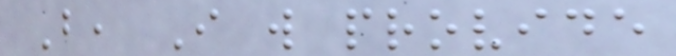But, I will provide
